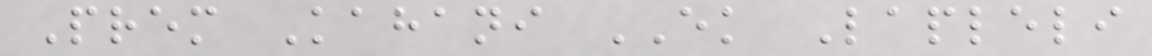Prem Kahani EK Lapleli
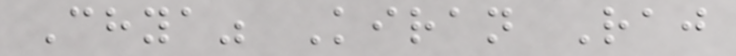Chya" Kiran Raj
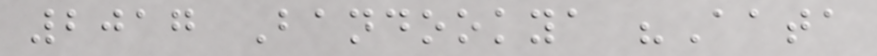2017 Bandookya "Aata
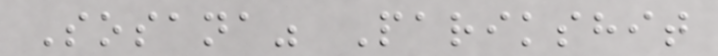Sosana" Parikshit
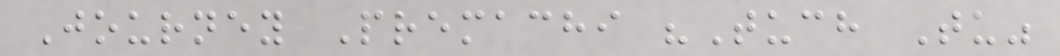Journey Premachi "Tuch Tu"
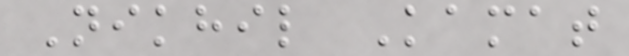Nikhil Kamat
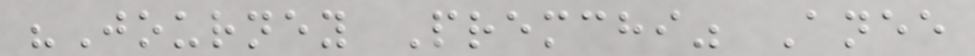"Journey Premchi" Anee
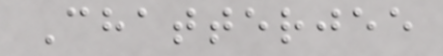Chatterjee
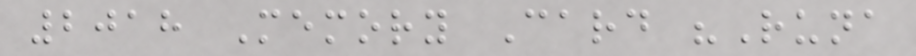2018 Memory Card "Runa
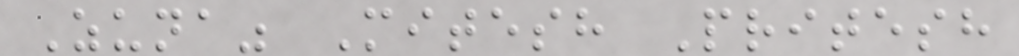Zuna" Mitesh Pritesh
